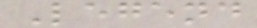Legend
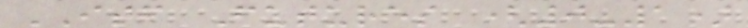ITF Futures (0-1)
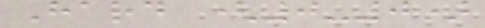Hard (0-0)
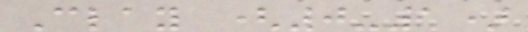Clay (0-1)
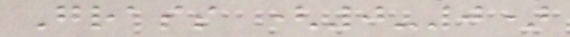Grass (0-0)
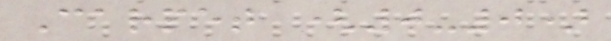Carpet (0-0)
